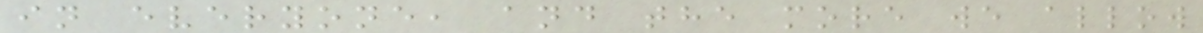in everyone, and the more we allow
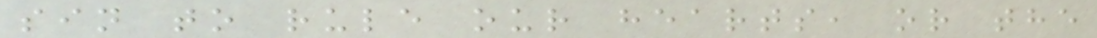sin to rule our hearts, or the
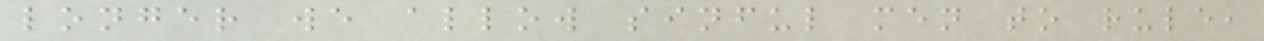longer we allow sinful men to rule,
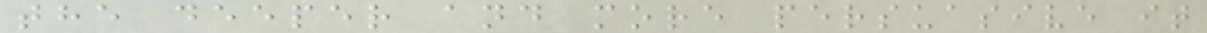the deeper and more persuasive it
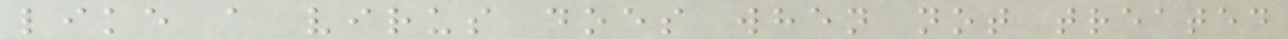like a virus does when not treated
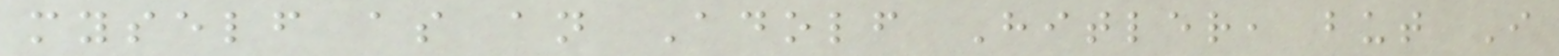myself as an Adolf Hitler, but I
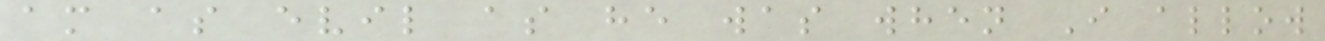am as evil as he was when I allow
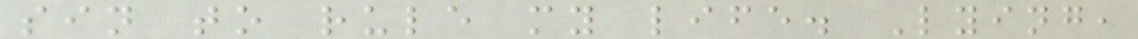sin to rule my life. Lying,
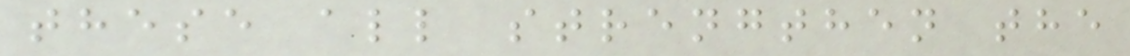these all strengthen the
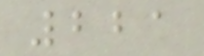221
